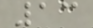13
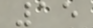15
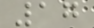17
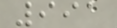991
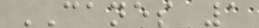CANES 1
